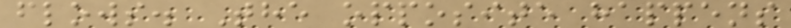flows. The opposite happens
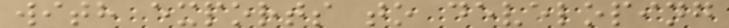with exports to developing
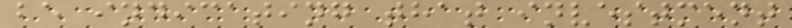be indicating that investment
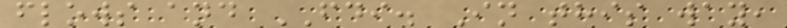flows and FDI. In this way,
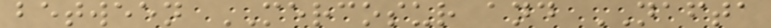between MERCOSUR and NAFTA
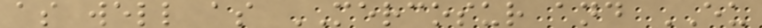as well as MERCOSUR and EU
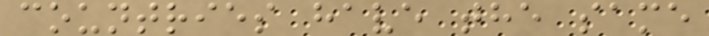countries have the same
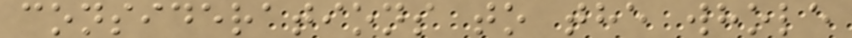considerations to the whole
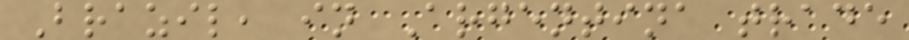Brazil, in Argentina trade
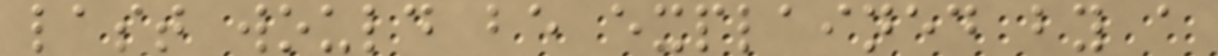last would be explained by a
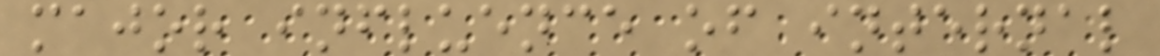major influence of internal
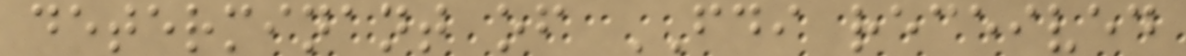determinant of FDI received
